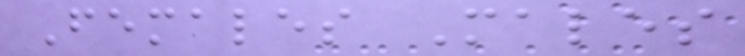Females Males
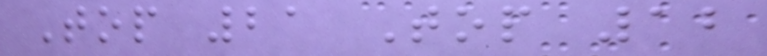Top 21 Top 12
